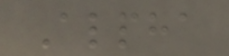Alpha
